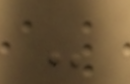-
